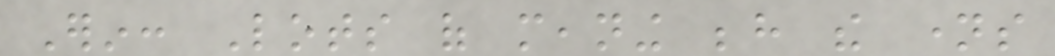Erin: Lots of meaning behind the names
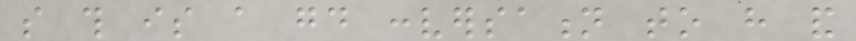so this is a good conversation to have and
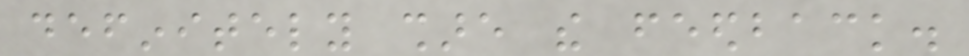definitely share the feedback.
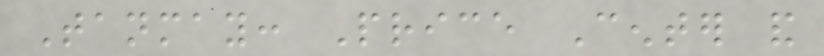Tanmay: Price Center and
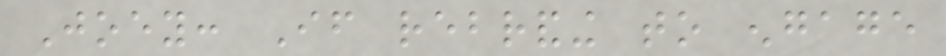Joey: If rebranding to engage
